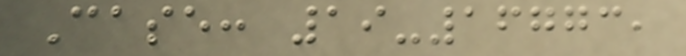Case: 19-16773,
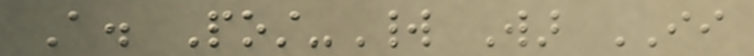A. Post-World War II
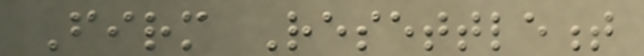Firm Resettlement
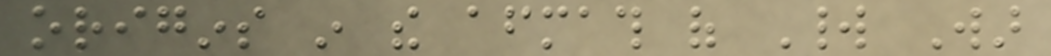origins in the aftermath of World War
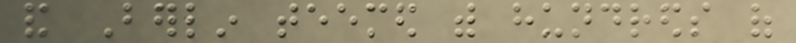and Berlin teemed with hundreds of
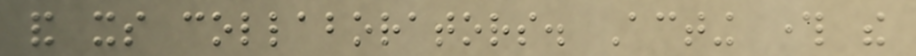and its collaborators. Acting through the
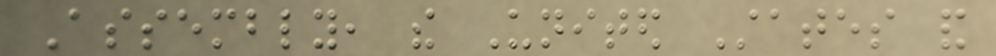Assembly, the United States and
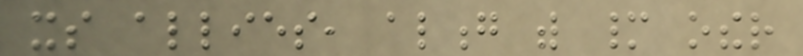its allies, along with many other
